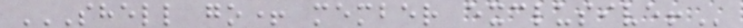SHELL GO+ MEMBER EXCLUSIVE!
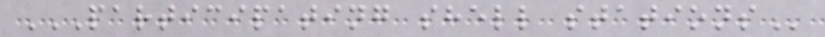PARTICIPATING SHELL STATIONS
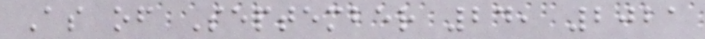As of September 24, 2021
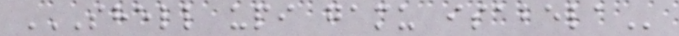SHELL UPI GAMU ISABELA
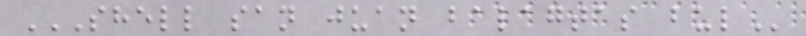SHELL SAN JUAN BALAGTAS BUL
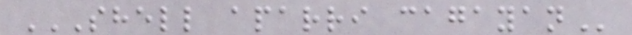SHELL APARRI CAGAYAN
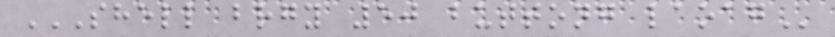SHELL BRGY 50 BUTTONG LAOAG
